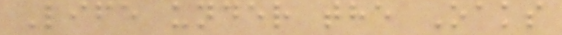Life under the Oaks
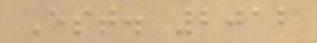Est. 2012
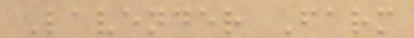Lavender Farm
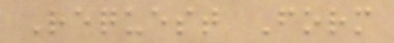Request Form
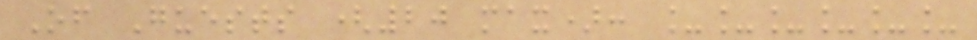Of Guests (20 max): ______
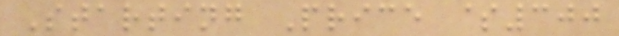Starting Price $300
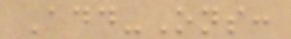Add-Ons:
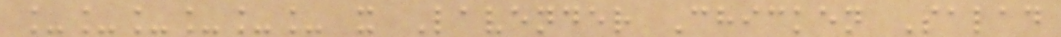______ x Lavender Chicken Salad
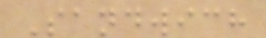Sandwich
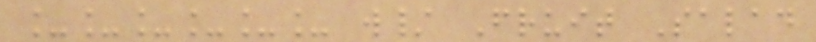______ w/ Fruit Salad
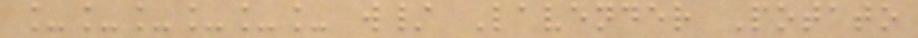______ w/ Lavender Potato
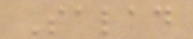Salad
